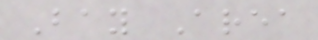Bay Area
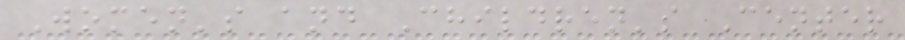Women's and Children's Center
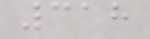318
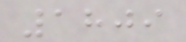1809
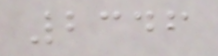2346
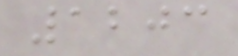1203
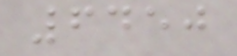6450
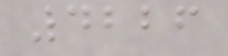4226
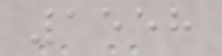1558
